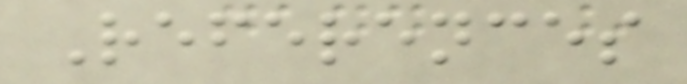References
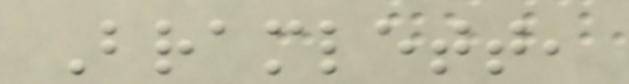Bramlett,
